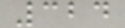324
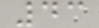43
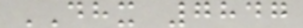DHX 7847
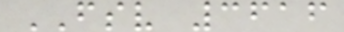FSV 3616
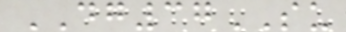DG37SU
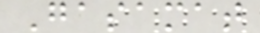Gasamat
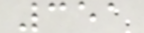351
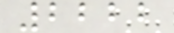2222
